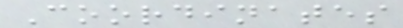Coordinates
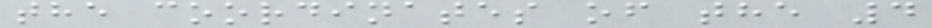the coordinates of the 4
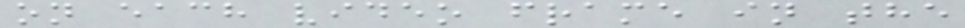on each video frame in the
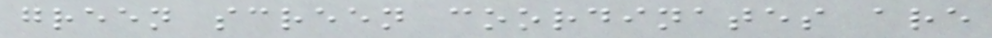green screen coordinates are
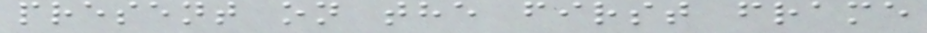present on the first frame
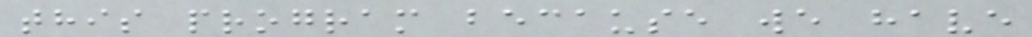this program because we have
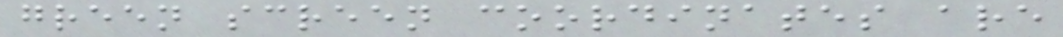green screen coordinates are
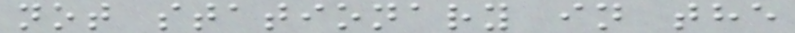not stationary in the
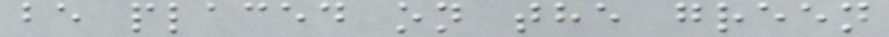be placed on the green
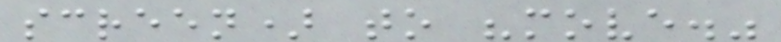screen) to "move."
